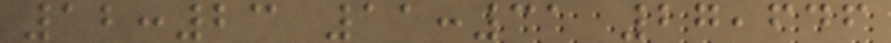12:23 11:31 27,646
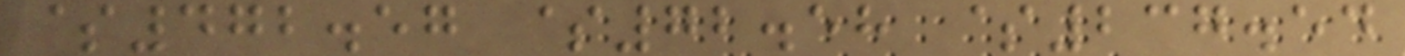$472.57 $72.58 $237.54
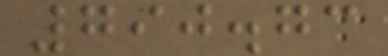790.73
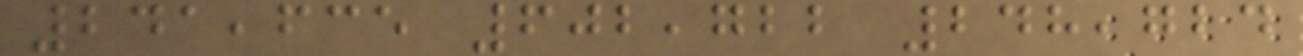241,635 602,722 248,724
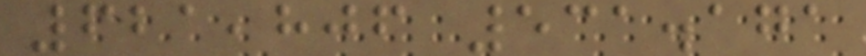621,806 531.171
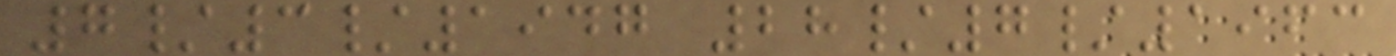7/3/1947 28/7/1963
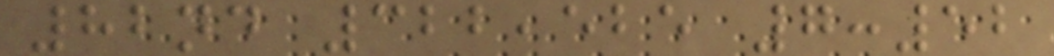82nd 322,525 7:52
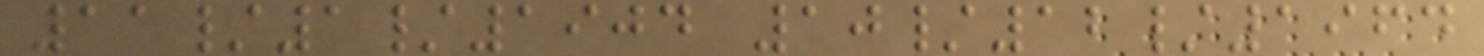11/1/1904 10/12/1964
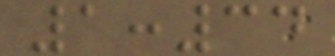1:34
